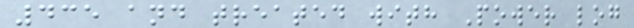435 and treated with Power log
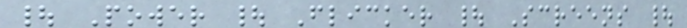| Power | Flicker | Screens |
